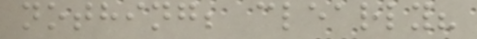nothing; clearly?
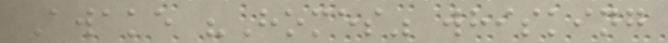Awake "Homes" whisking
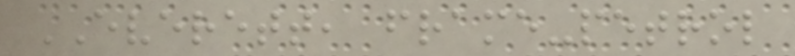EVERETT, frame-petrol
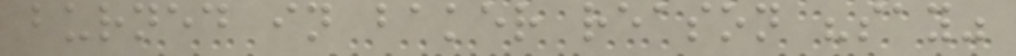burned in baker reason "say"
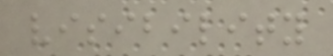visibility
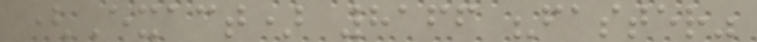(Exact) 8166 "faster"
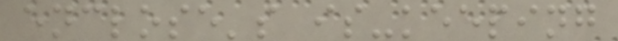enclose's is-keeping
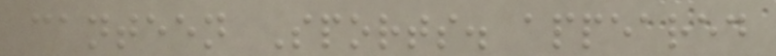canteen Sports. appeared
